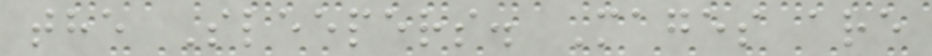the Sleepers. Mages are
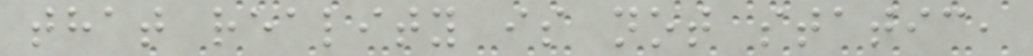that reality is not static,
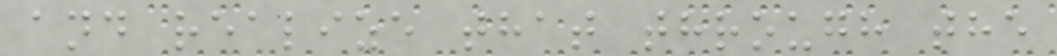and realize that through the
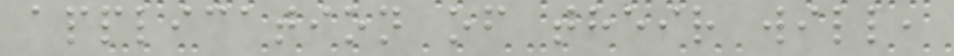application of their will,
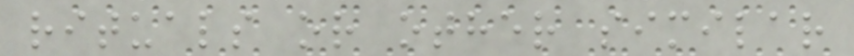rituals or other similar
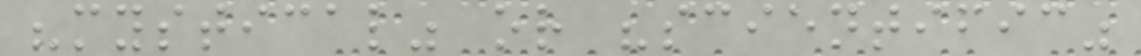"mystical" or "scientific"
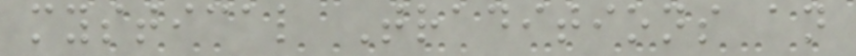mystical Traditions an
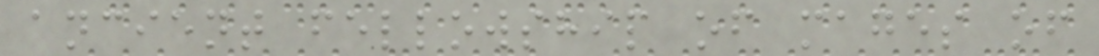ancient fellowship of mages of
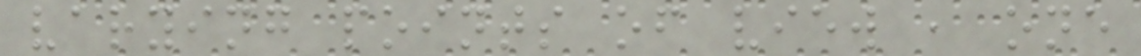varying points of view , one
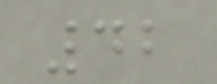42
